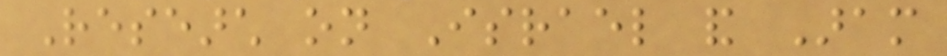Research on Israel and Aram
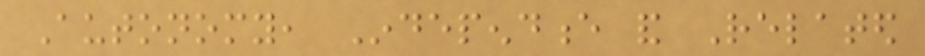Autonomy, Independence and Related
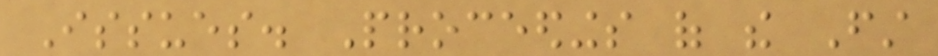Issues. Proceedings of the First
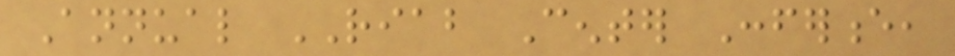Annual RIAB Center Conference,
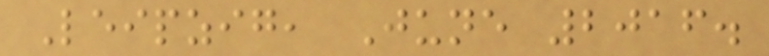Leipzig, June 2016.
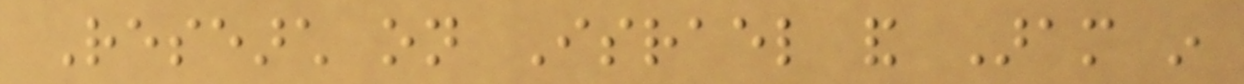Research on Israel and Aram in
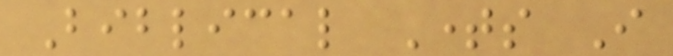Biblical Times I
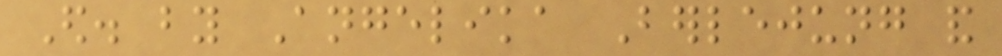Ed. by Angelika Berlejung and
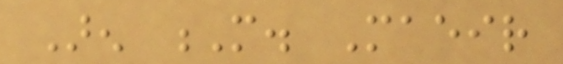Aren M. Maeir
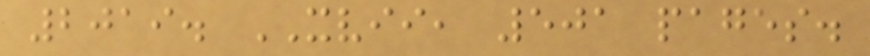2019. XVII, 501 pages.
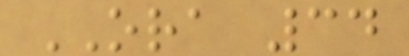ORA 34
